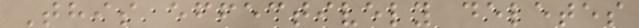This effectively deletes
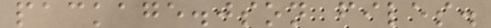package.json files.
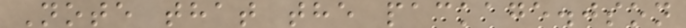Note that the package.json
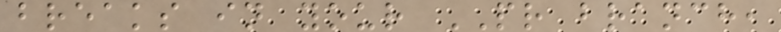breaks in your PR branch,
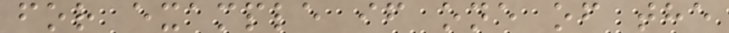for example if one of the
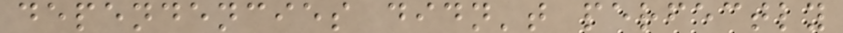dependencies didn't perfectly
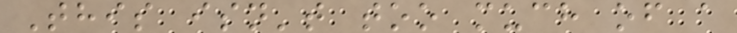This isn't too much of a
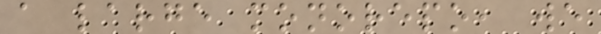a large monorepo, we
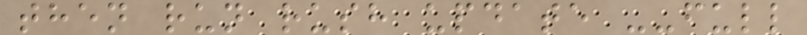then run rush update --full
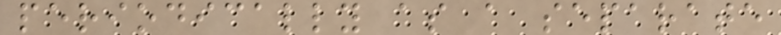periodically as a separate
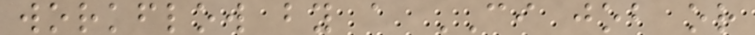workflow by a CI job or
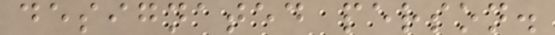designated person.
